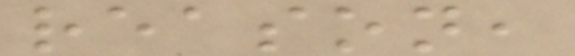reason,
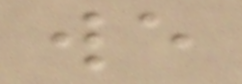we
